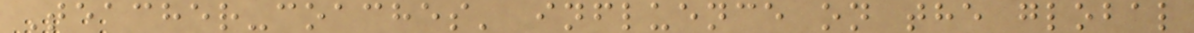Teacher-coaches' influence on the global
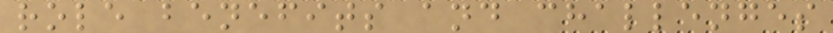role benefits and challenges
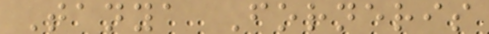Tanya Forneris
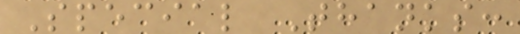Special Thanks:
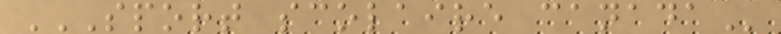SPORT SCOLAIRE CANADA
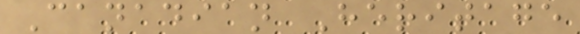Canadian Heritage
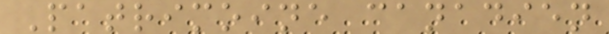Patrimoine canadien
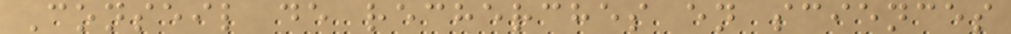Conseil de recherches en sciences
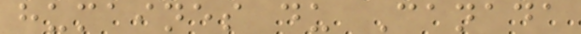humaines du Canada
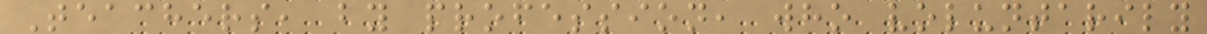Teachers, by profession, who voluntarily
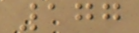177
